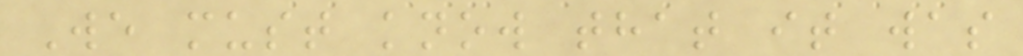We must know that it was
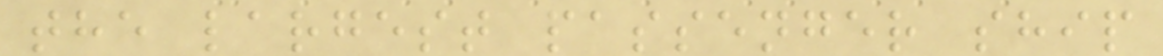the largest passenger ship
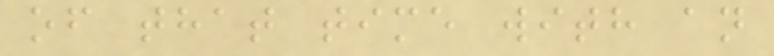of that time with an
